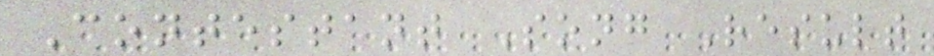Contestant Song Result
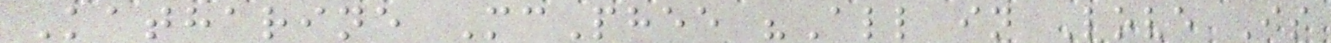Katharine McPhee "All in Love Is
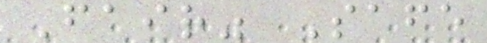Fair" Safe
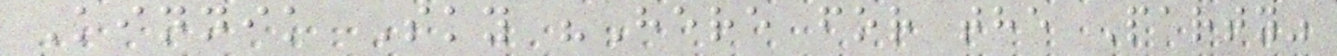Kinnik Sky "Here for the Party"
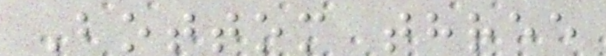Bottom three
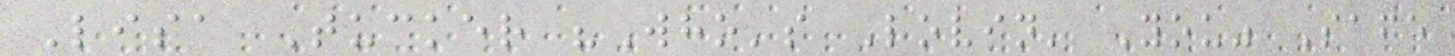Lisa Tucker "Who's Lovin' You" Safe
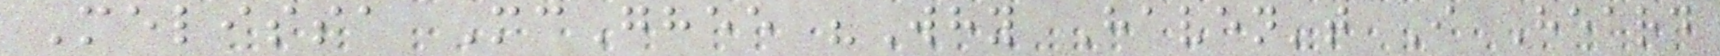Melissa McGhee "Why Haven't I Heard
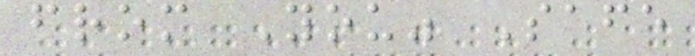from You" Safe
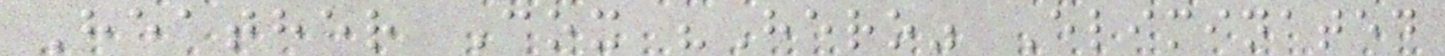Heather Cox "Hero" Eliminated
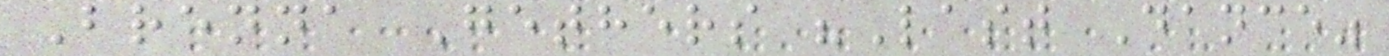Brenna Gethers "Last Dance"
